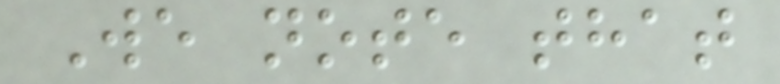We note that
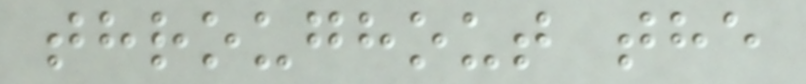throughout the
